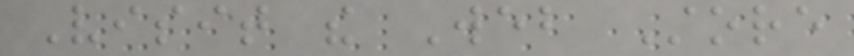Visit the Web Store
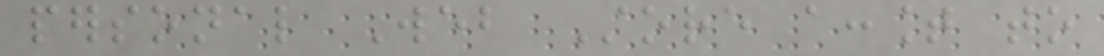personal Web Store account to
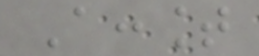Account
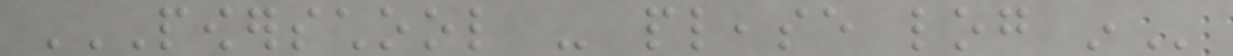POWERSCHOOL - PLEASE LOG IN
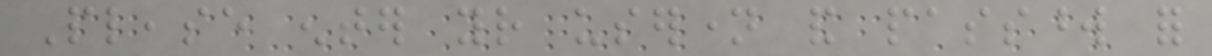Please enter your username and password for
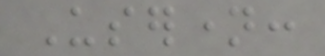Username:
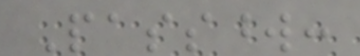Password:
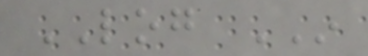LOG IN
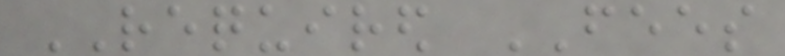REQUIRED FEES
